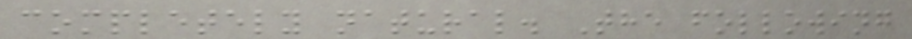completely natural. The following
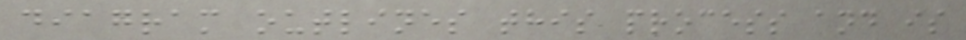diagram outlines this process and is
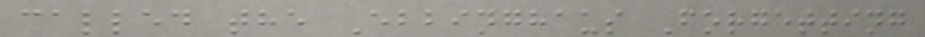called the Ebbinghaus Forgetting
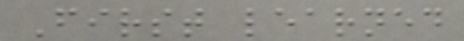First learned
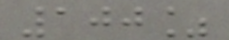100%
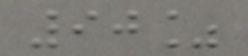90%
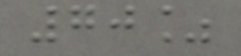70%
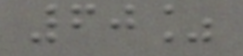60%
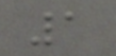1
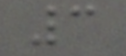3
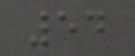54
